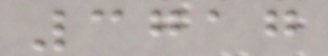3717
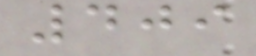409
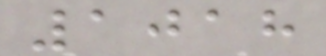1018
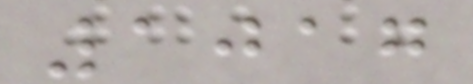1017
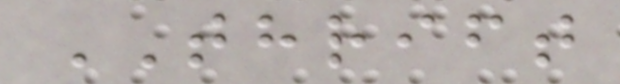THRIFT
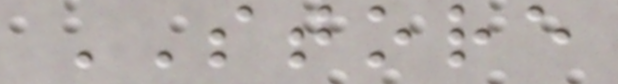STORE
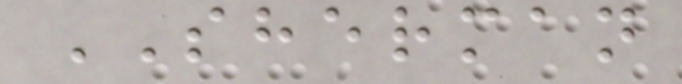SHERMAN
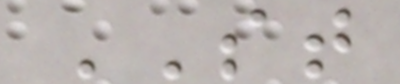ST
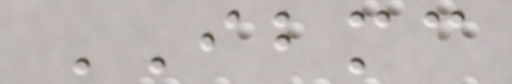IBMC
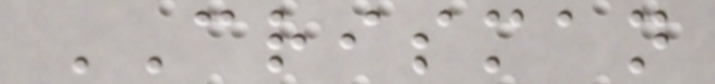CRISMAN
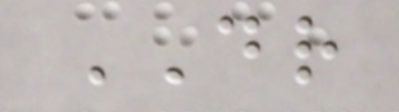DR
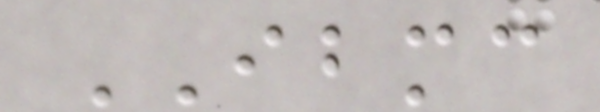IBMC
